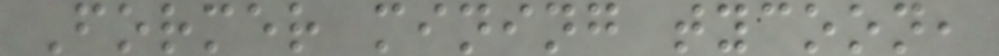Former mining tycoon,
